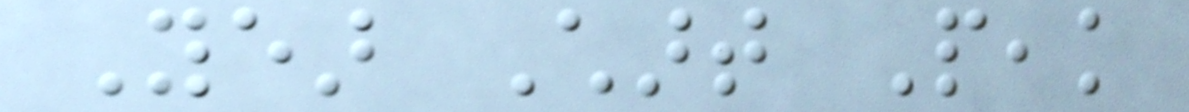Year Chart Peak
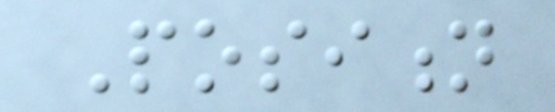Position
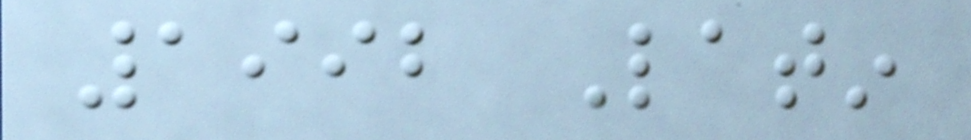1992 Latin
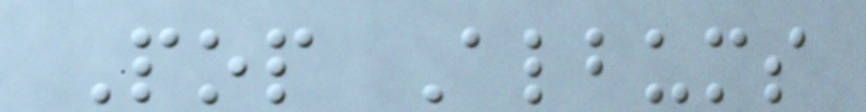Pop Albums
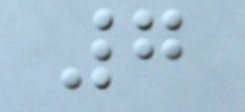7
